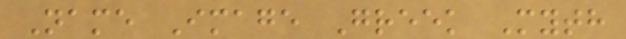Name Image Greek Myth
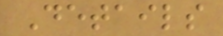Details
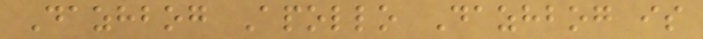Dazhbog Apollo Dazhbog is
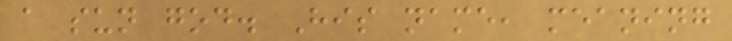a sun god. His name, meaning
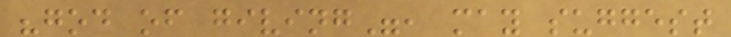"god of giving", may suggest
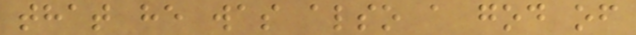that he was also a god of
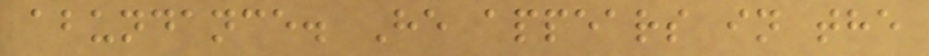abundance. He appears in the
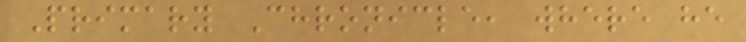Primary Chronicle, where he
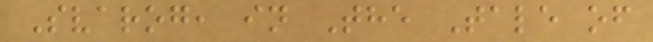Svarog, in The Tale of
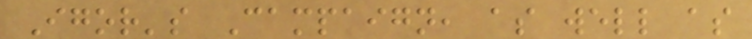Igor's Campaign, as well as
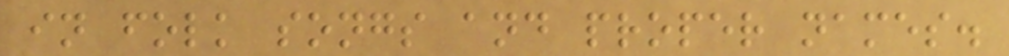in folk songs and proper names.
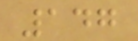147
